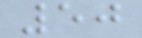50
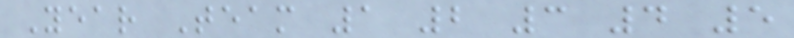Year Team 1 2 3 4 5
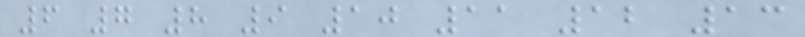6 7 8 9 10 11 12 13
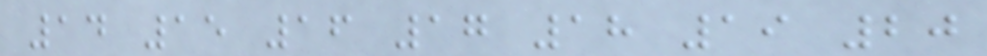14 15 16 17 18 19 20
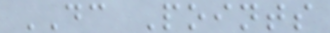DC Points
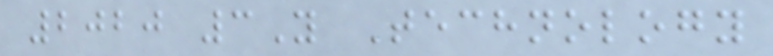2020 3Y Technology
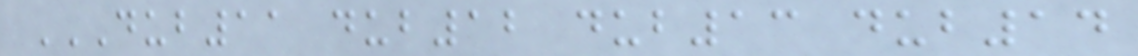DUB11 DUB12 DUB13 DUB14
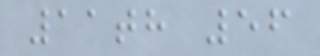11th 56
